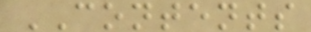CONTENTS
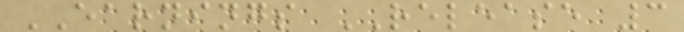EARNINGS RELEASE 3
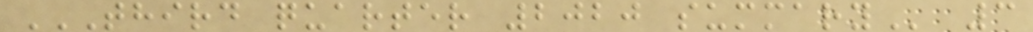THIRD QUARTER 2020 SUMMARY 3
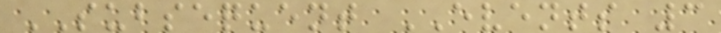SUBSEQUENT EVENTS 3
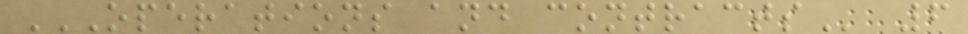OPERATIONS AND CONTRACTS 6
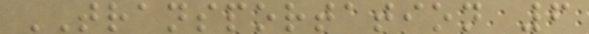TRANSPORTATION 6
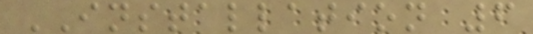INSTALLATION 6
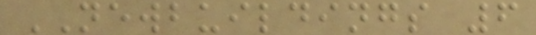NEWBUILDINGS 6
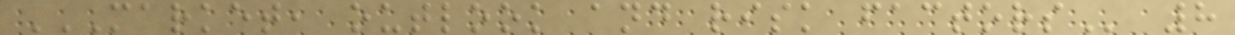MARKET, OUTLOOK AND RISK FACTORS 8
